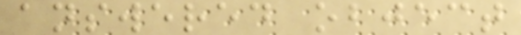answered object
